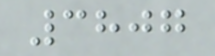3807
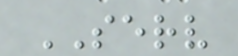SERV
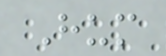Hum
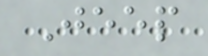Jeep
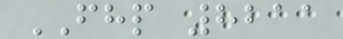FHP 8211
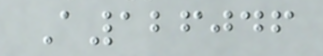A126046
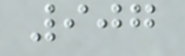907
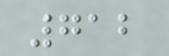712
